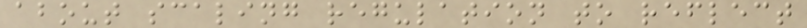about scaling regulation to reflect
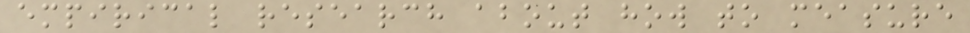empirical research about how to measure
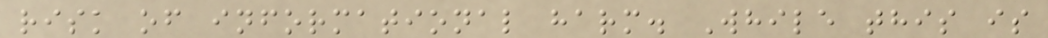risk of informational harm. While this is
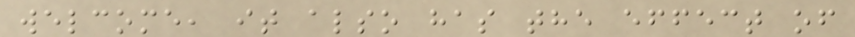welcome, it also has the effect of
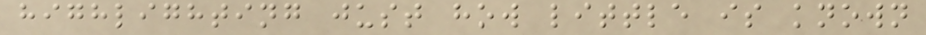highlighting just how little is known
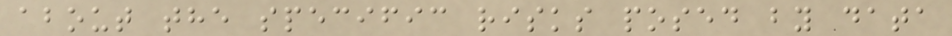about the specific risks posed by data
